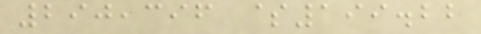290,396 $199.22
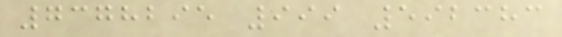7378295 999 592383
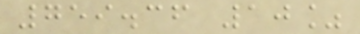759.36 10%
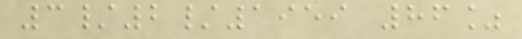3/2/1959 86%
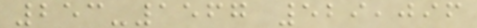253-1567 529,096
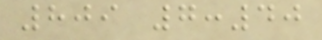809 7:40
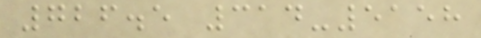726.5 314-5158
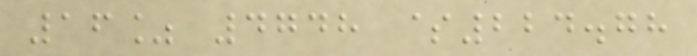16% 4748 $224.78
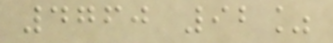4760 92%
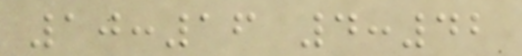10:16 4:42
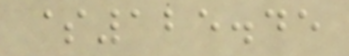$125.45
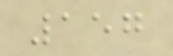157
